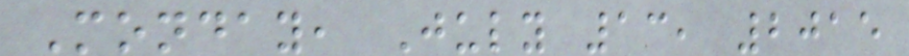Monday, July 13, 2015
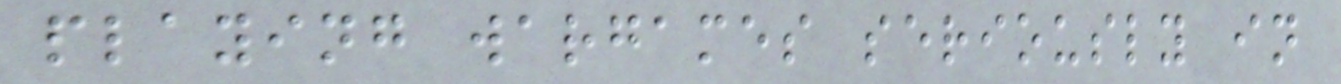playing wargames seriously in
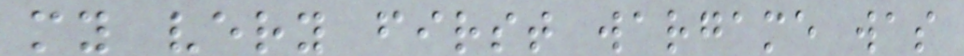my very first wargame was
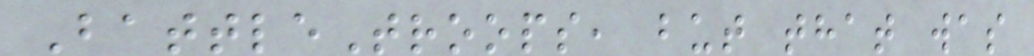BattleTroops, but that was
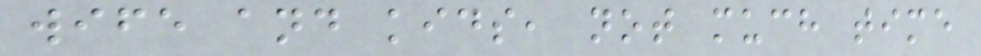wife and kids, not much time
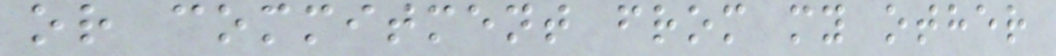or commitment from my other
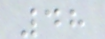48
